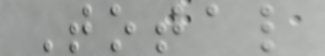Total
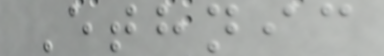Ethnic
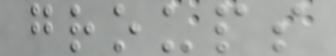groups
